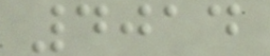4014
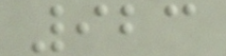923
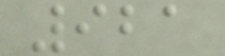921
